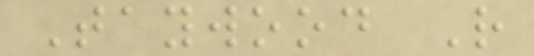Taywood R
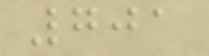701
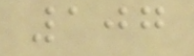107
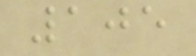105
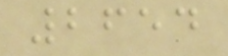2654
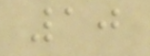10
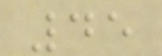45
